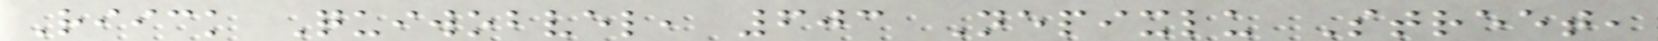Riick Quiwobvel, 603 Nepixlu Street,
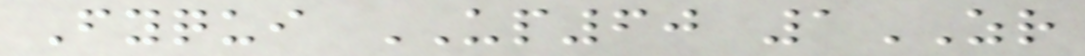Fyqui UP60 1ZR
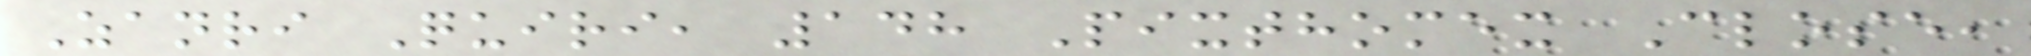Zanri Quiri, 148 Pixthomex Close,
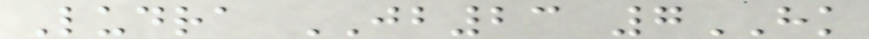Ludra JB23 7HK
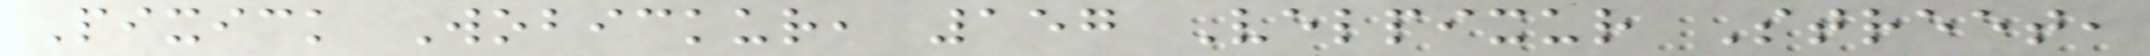Pixick Wobickur, 157 Velpixur Street,
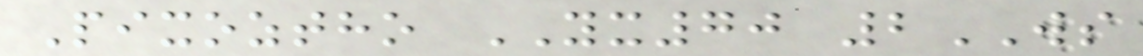Pixoztho YX70 2WS
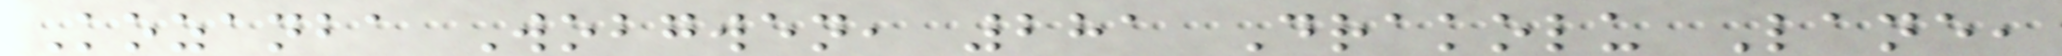Kozanba Wobgwen, 281 Drakolu Lane,
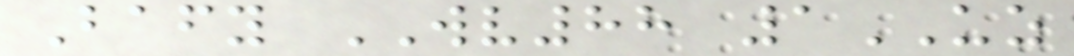Bafy WV88 1UZ
